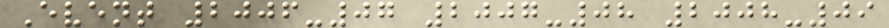Event 2006-07 2007-08 2008-09
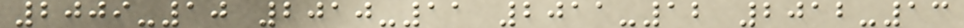2009-10 2010-11 2011-12 2012-13
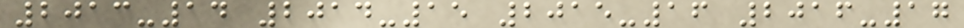2013-14 2014-15 2015-16 2016-17
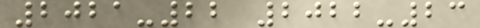2021-22 2022-23
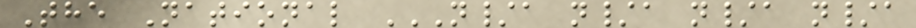The National N/A N/A N/A N/A
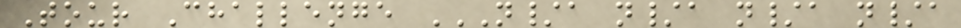Tour Challenge N/A N/A N/A N/A
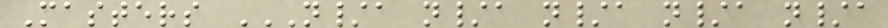Masters N/A N/A N/A N/A N/A
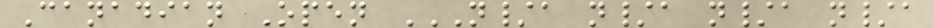Canadian Open N/A N/A N/A N/A
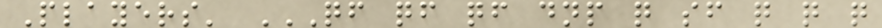Players' QF QF QF DNP Q SF Q Q Q
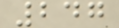247
